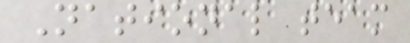National team
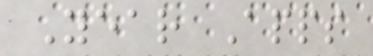Year Apps
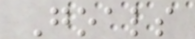Goals
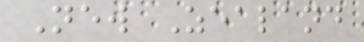New Zealand
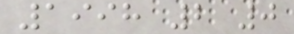1998 2 0
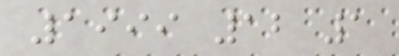1999 12 1
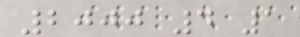2000 4 1
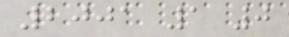2001 1 0
